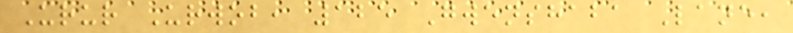Urur Urwob, 125 Gwenshaba Lane,
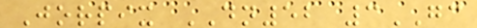Jorpix DN52 3GC
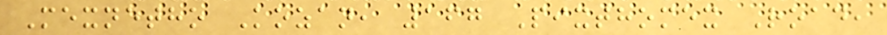Mexnetho Kozan, 167 Pixthomex Road,
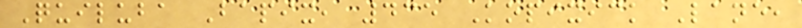Quiluba Bapix, 435 Kopixick Lane,
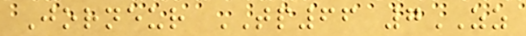Jorneur TP66 7ZZ
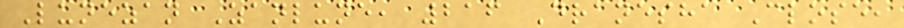Lunezan Zanlune, 216 Dranesha Close,
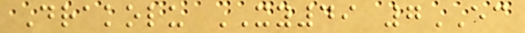Drakolu XY49 7EC
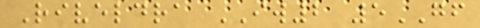Riveldra IW2 5GF
